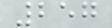257
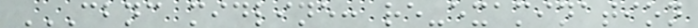CBNC MIDLINE: RE-EXAMINATION
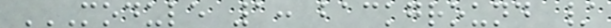MODULE 1: BACKGROUND /
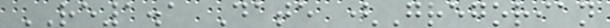RE1.1 Date (Gregorian
